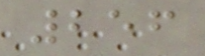256
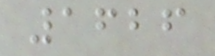1626
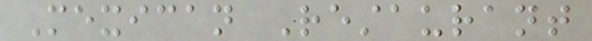Mexican Restaurant
